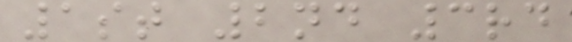1st 2nd 3rd
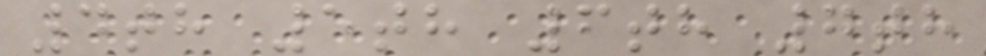4th 5th 6th 7th
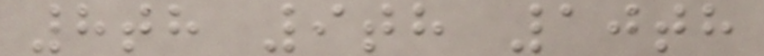8th 9th 10th
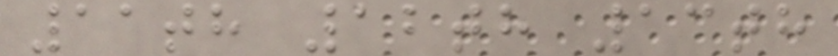11th 12th 13th
